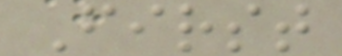First
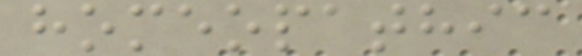homeopathic
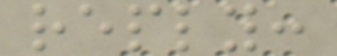reply:
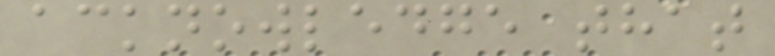acknowledge that
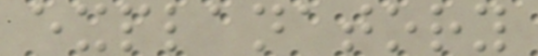explanatory
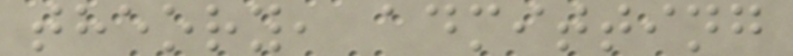theory, admitting
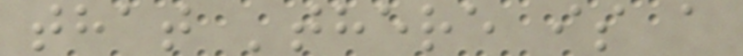that 'there is a
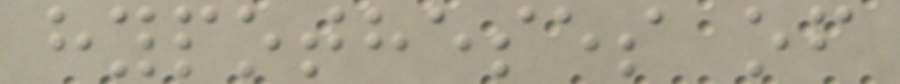hypotheses of
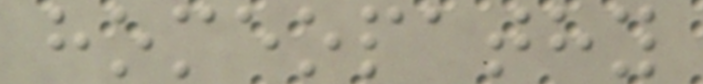homeopathy
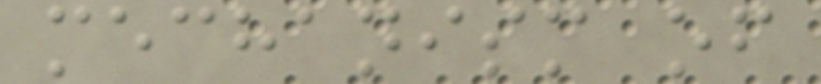mechanism of
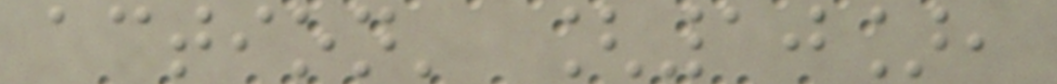action' [10],
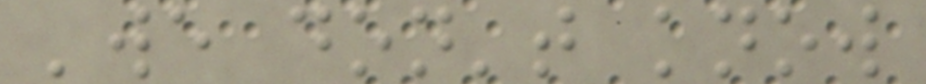'we don't know
